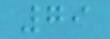79
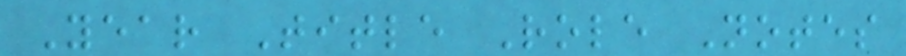Year Title Role Notes
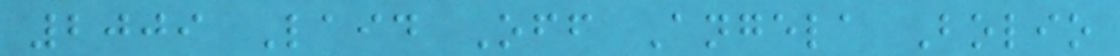2009 Laid Off Angela Bolio
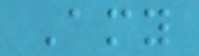Amy
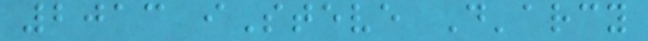2013 iSteve D'arcy
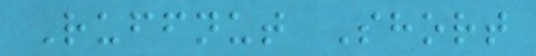Ruffnut Short
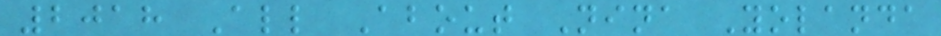2018 All About Nina Yolanda
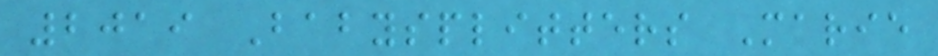2019 Babysplitters Marie
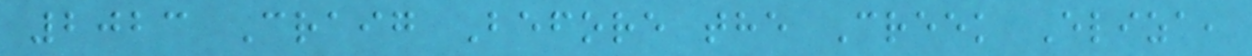2023 Craig Before the Creek Eliza,
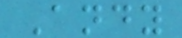Andy
